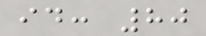id: 80
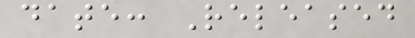date: Released
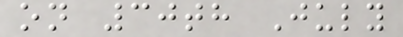on 30th July
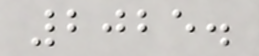2025.
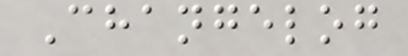Changelog
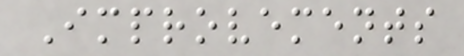Improvements
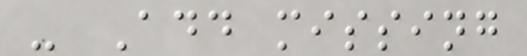- Add missing
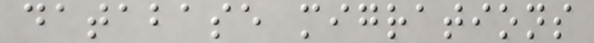database migrations
